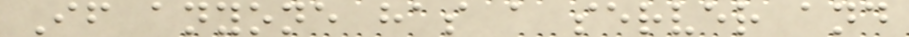If anyone has a server and
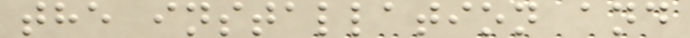the installation and
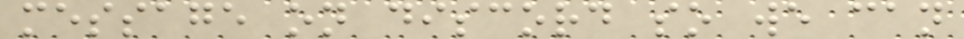message on discord so we can
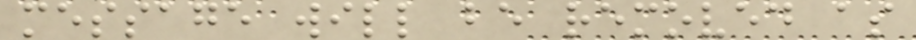message will be removed as
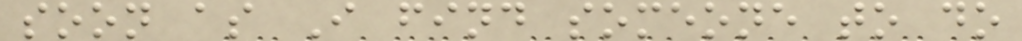soon as I find someone to do
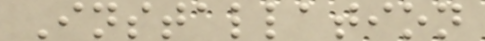Installation
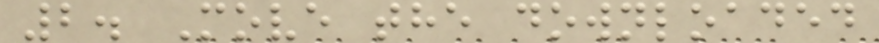2. Move the downloaded
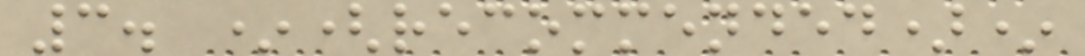3. *(recommended)*
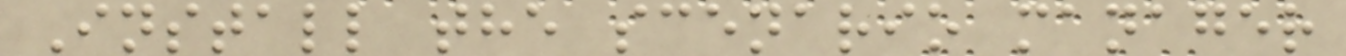Install the scenario manager
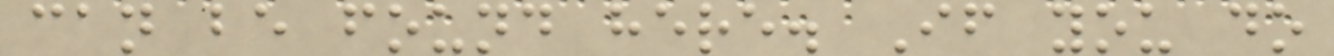can be found here. If you do
